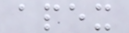apex
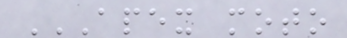APEX MOTO
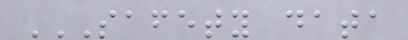SAFETY DATA
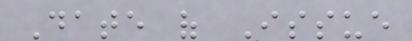Date of Issue
